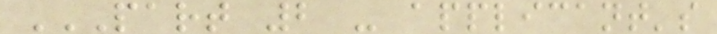PART 2 - APPLICANT'S
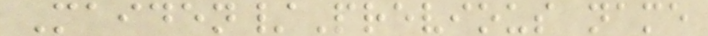Maiden/Previous name
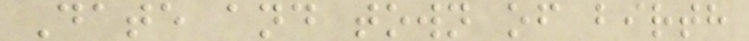Date and town of birth
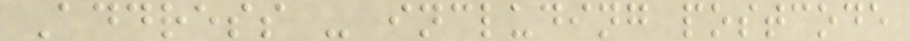Address - including postcode
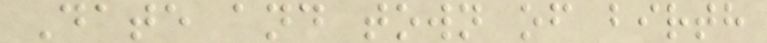Date and town of birth
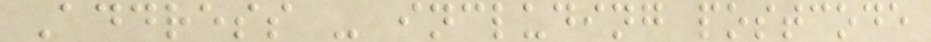Address - including postcode
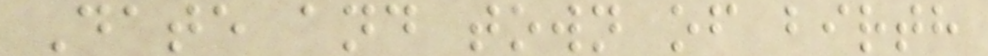Date and town of birth
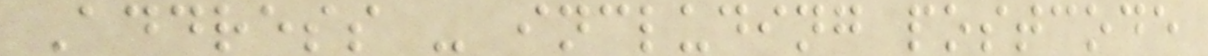Address - including postcode
